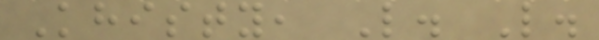Khisty, L. L.
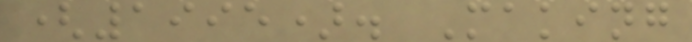(1995). Making
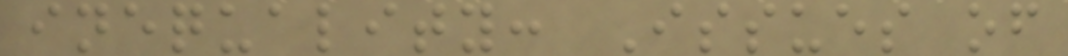inequality: Issues of
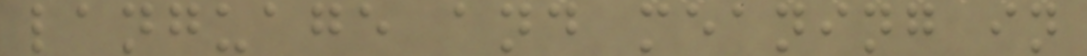language and meaning in
